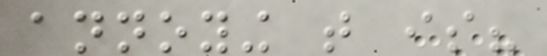annoying that is?
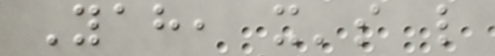Yah, it's like
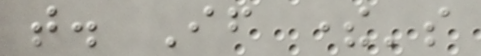that. If there's
